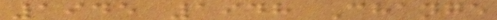1945 1948 Change
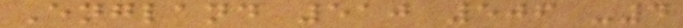England 510 506 -4
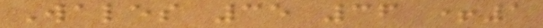Wales 35 36 +1
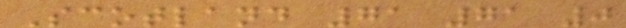Scotland 71 71 0
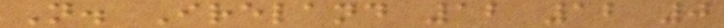N. Ireland 12 12 0
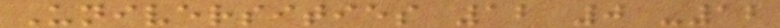Universities 12 0 -12
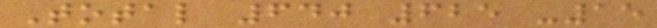Total 640 625 -15
